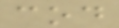cod
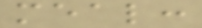meal:
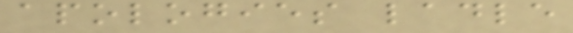apologies ladle
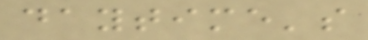daytime's
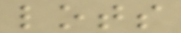lots
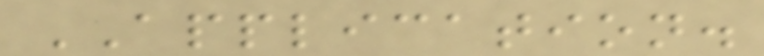APPLICATION.
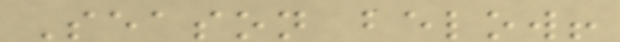Season below!
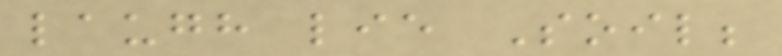laugh lie Soil;
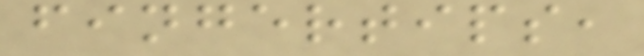fingertips,
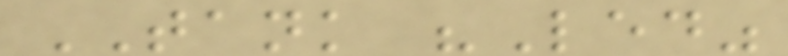TANK "Led"
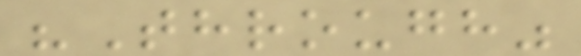"Through"
